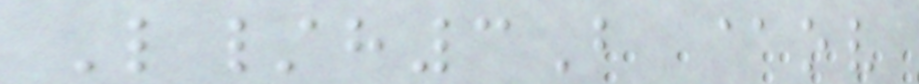L/h3B @ov
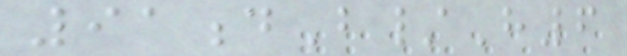91dB/H6
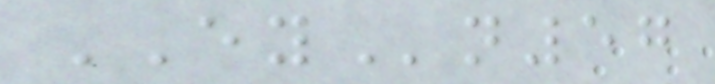EYn57
